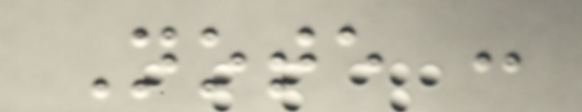Note :
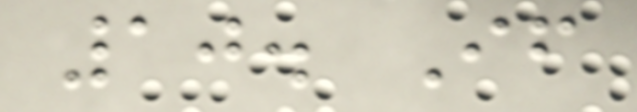10. If
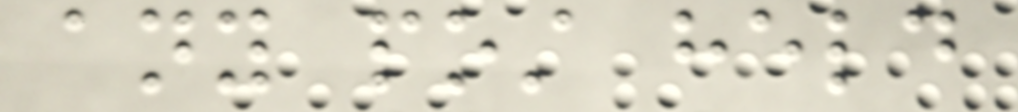any post held
